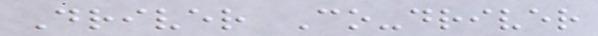Driver Co-driver
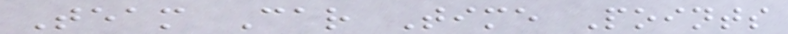Team Car Time Points
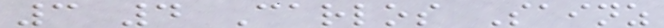3 4 Carlos Sainz
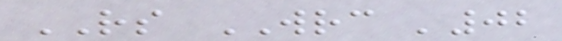RS WRC '02
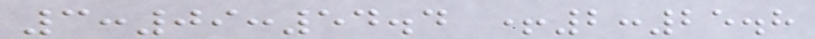3:09:54.4 +2:25.8
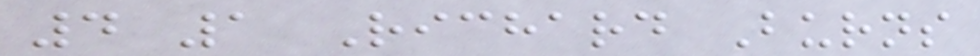4 1 Richard Burns
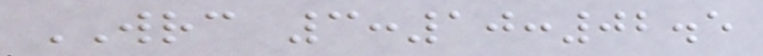WRC 3:10:02.5
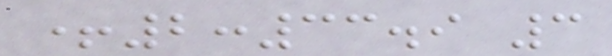+2:33.9 3
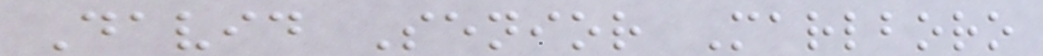David Senior Marlboro
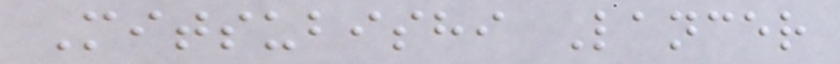Mitsubishi Lancer
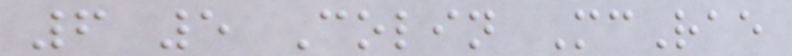6 5 Colin McRae
